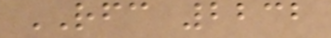RFC 2232
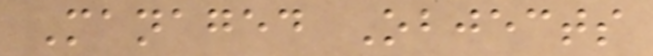Managed Objects
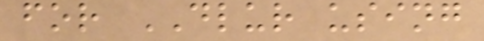for DLUR using
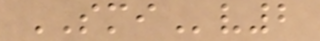SMIv2
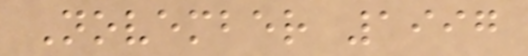November 1997
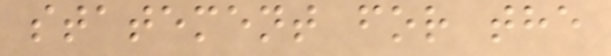statement for the
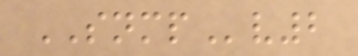SNMPv2
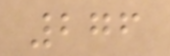276
